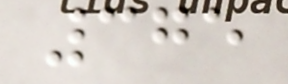375
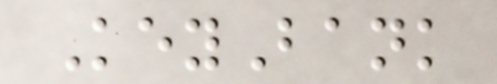KeyBank
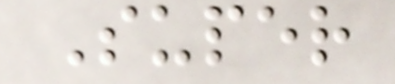Super
